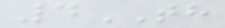4TH
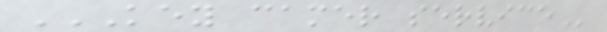KEY CAMER SERVICE
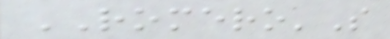ROMERO'S
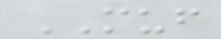MUF
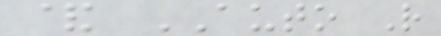& AUTO R
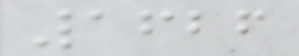1626
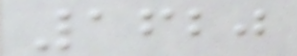1620
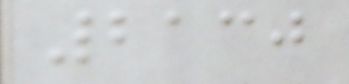2130
